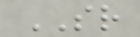SR
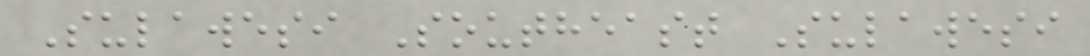Sulawesi Southeast Sulawesi
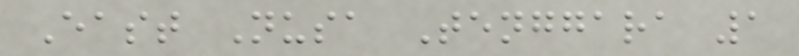East Nusa Tenggara 1
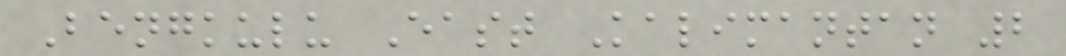Bengkulu East Kalimantan 2
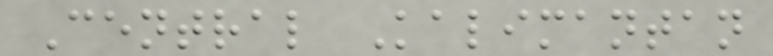Central Kalimantan
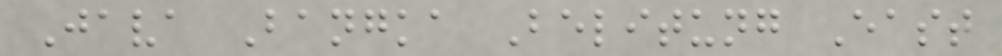Java Bangka Belitung East
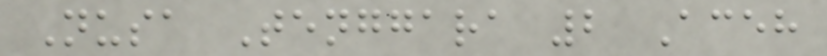Nusa Tenggara 2 Aceh
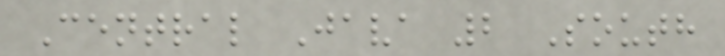Central Java 2 South
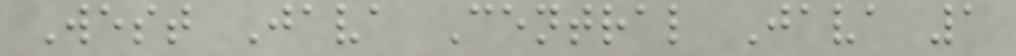West Java Central Java 1
